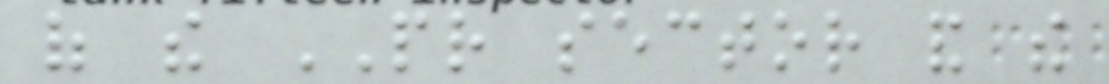of the PR sector and the
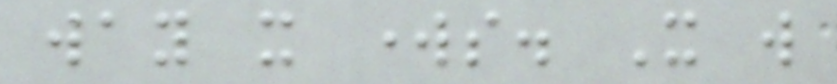way it works. It will
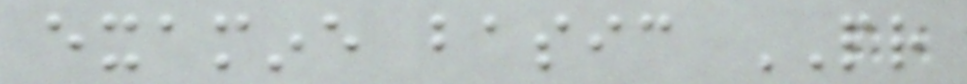examine basic PR
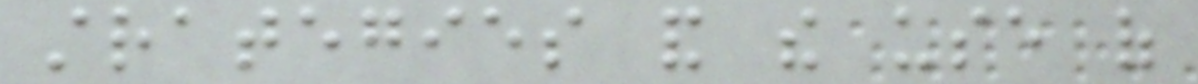strategies and the use of
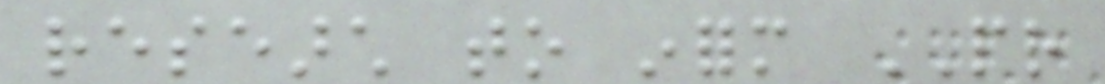research to inform PR
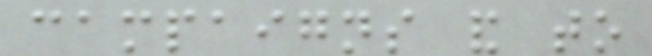campaigns and to
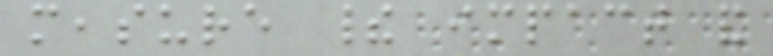measure their impact and
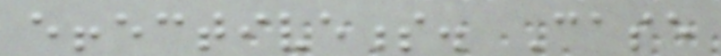effectiveness. Case
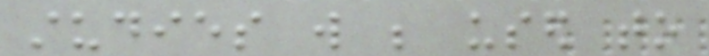studies will be used to
